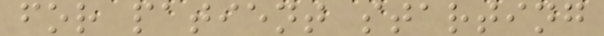for patient starting
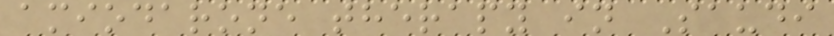amiodarone therapy in Saudi
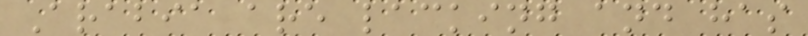Arabia are lacking and has
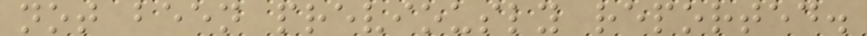not been previously reported.
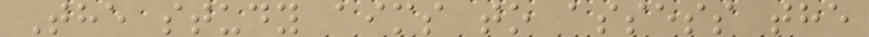The study aims to assess the
